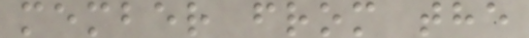member from the
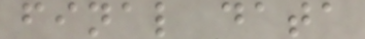final data
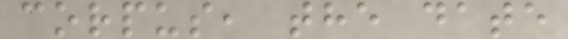corpus, the date
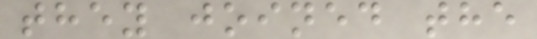they joined the
